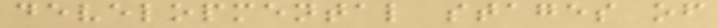developmental stages of
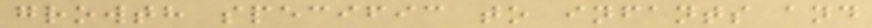growth specific to infants and
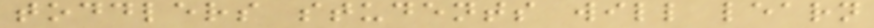toddlers students will learn
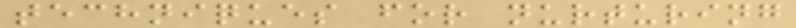techniques for nurturing
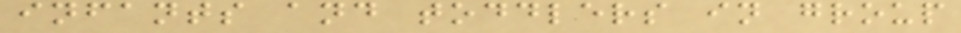infants and toddlers in group
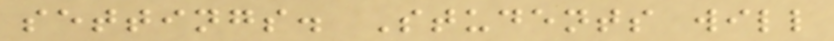settings. Students will
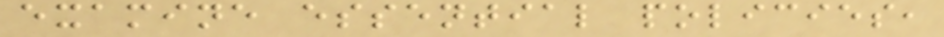examine essential policies,
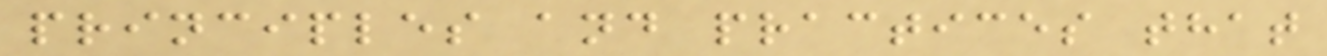principles and practices that
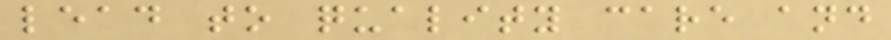lead to quality care and
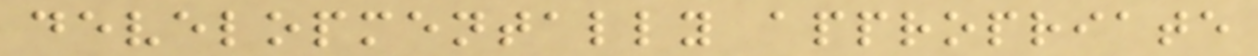developmentally appropriate
